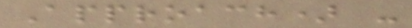Approach) -
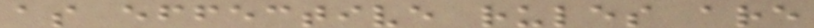as effective rules are
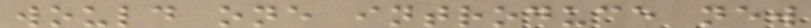would one introduce new
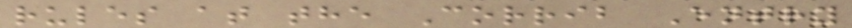rules at the Corrib Entry
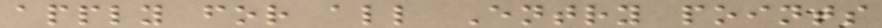apply for all Entry points
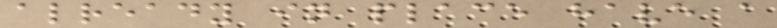already in place have a
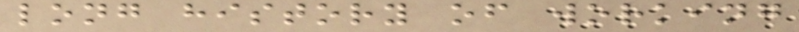long history of working
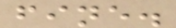fine.
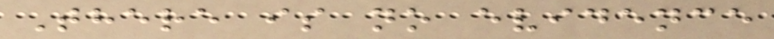There is no evidence
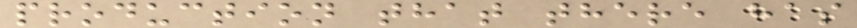production that there has
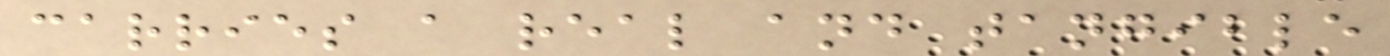carries a real and tangible
